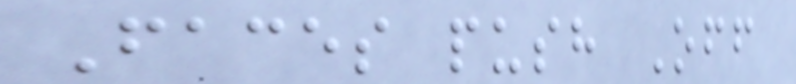Faces push Off
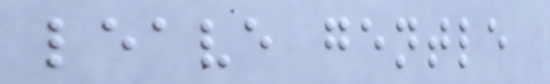leave gentle
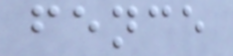fence
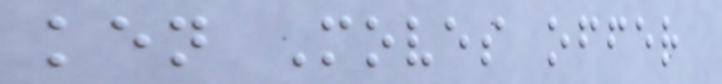ken Moves offer
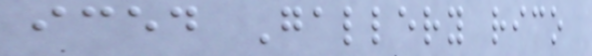iced Gallery rico
